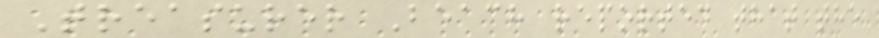Treasurer Beach reported that the
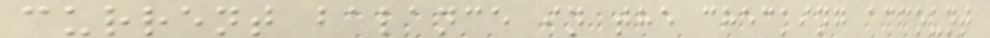current balance in the checking account
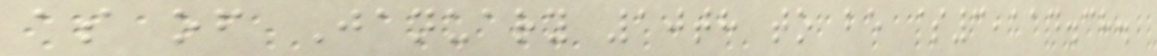as of January 10th to be $3,114.38.
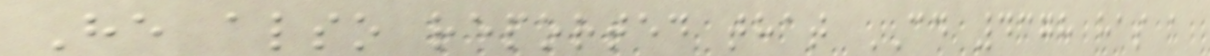He also reported that CD 4378 has a
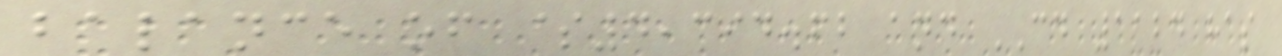balance of $4,394.62 and CD 1124 has
